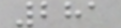281
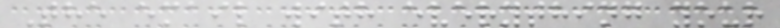The email with everything your
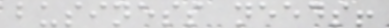business needs!
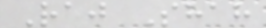Raj Shah
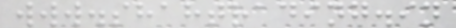www.shahtrading.in
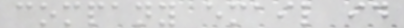company email id
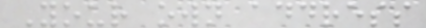Your own address
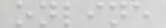online
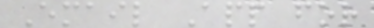Email App for
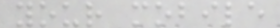your mobile
